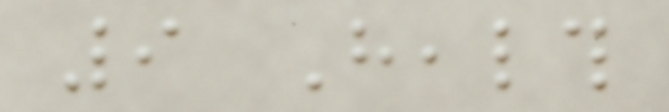9 Health
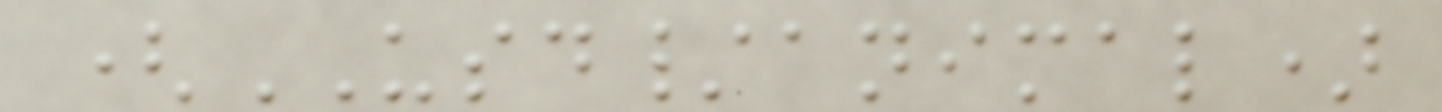(USD/animal)
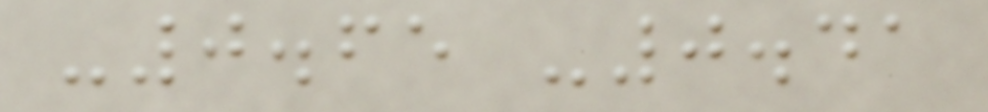-0.65 -0.41
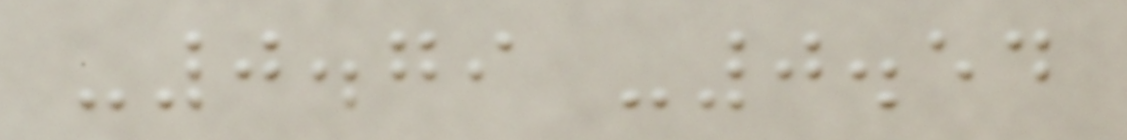-0.79 -0.54
